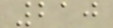210
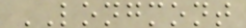LONGMONT
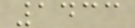1433
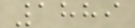1889
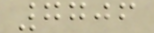7706
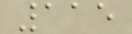115
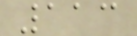113
